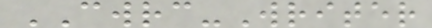CWRC-Writer
